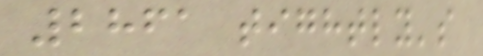2861 tightly's
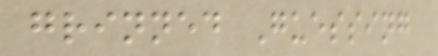grinned Guessing
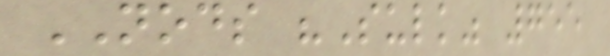NODS "Sulk" 755
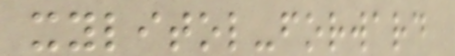xylitol-forward
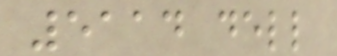5114 dell
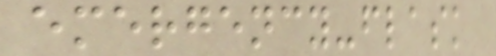emergency-flask
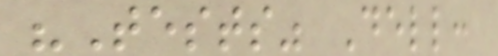"Tests" Dell:
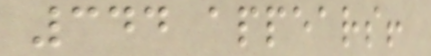344 appears!
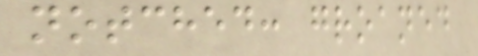notched: groaned
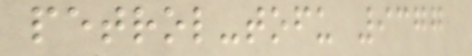petrol-tofu 9377
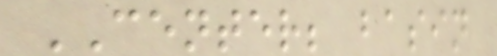CENTER; basin
